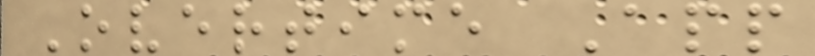Overtime App
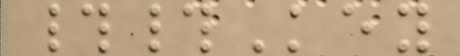##Key
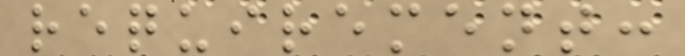requirement:
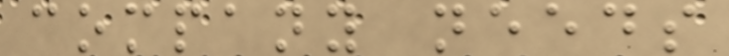company needs
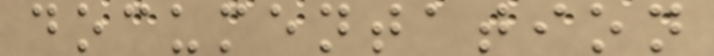documentation
